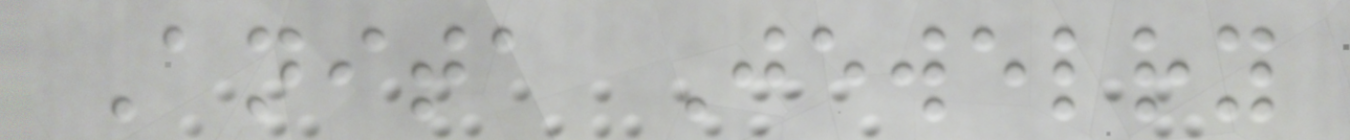Anita Jewelry
